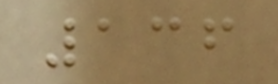136
